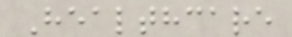Healthcare
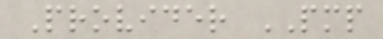Provider PMP
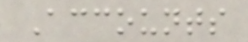Accounts
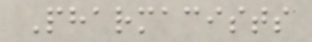Pharmacists
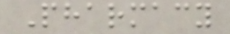Pharmacy
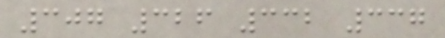307 326 332 337
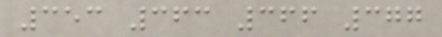353 363 366 377
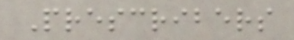Prescribers
